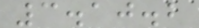3.10.2
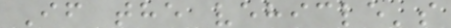If the vehicle's
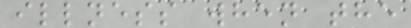illness when the
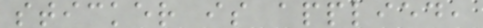sticker is applied,
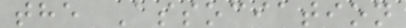the Association
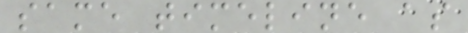same timeline as
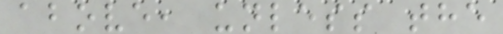above, unless the
